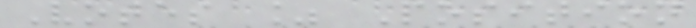Votes % Position
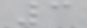3
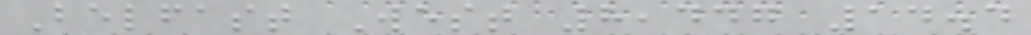Belfast West 8,447 14.4
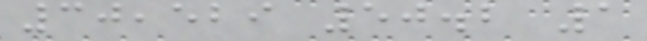30,529 50.2 1
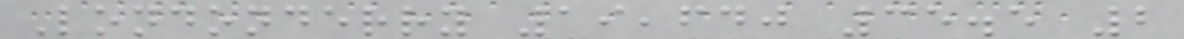Londonderry 19,640 35.5 2
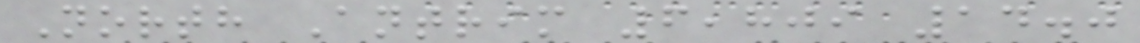North Antrim 6,809 14.0
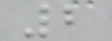2
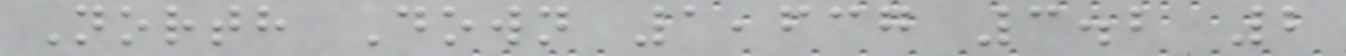North Down 1,637 3.2 2
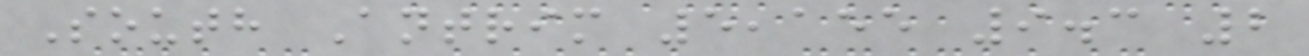South Antrim 5,155 9.3 2
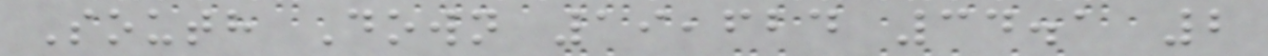South Down 19,624 34.1 2
